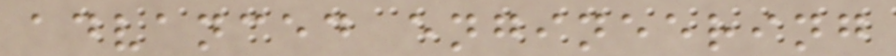advanced engineering
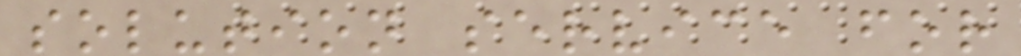solution service for
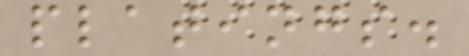platings.
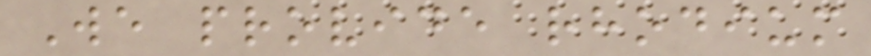We provide rhodium
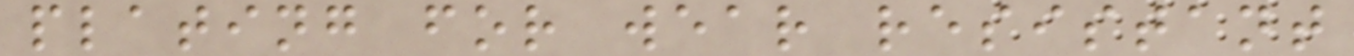plating for wear resistant
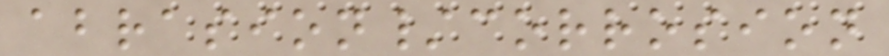abrasion/corrosion
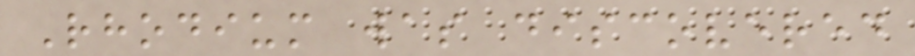Rhodium was discovered
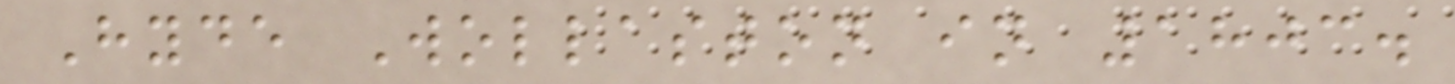Hyde Wollaston in 1803.
